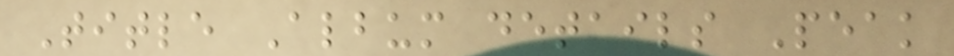Title Album details Peak
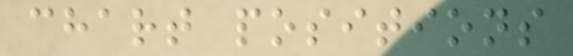chart positions
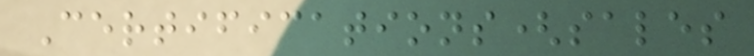Certifications(sales
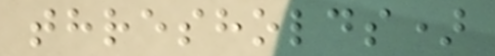thresholds)
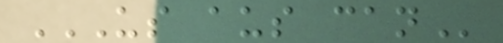US AUS CAN
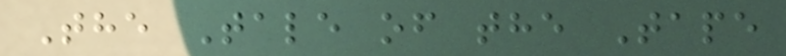The Tale of the Tape
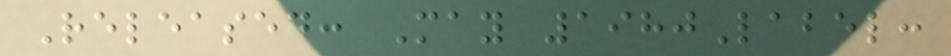Released: May 1980Label:
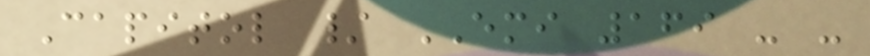Capitol / EMI 169 - -
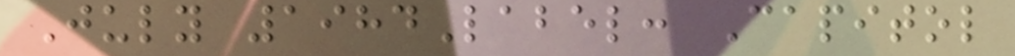July 1984Label: Capitol
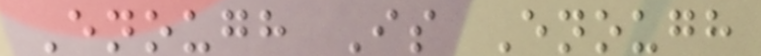Enough Is Enough
